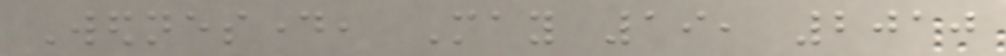Wednesday, May 19, 2010
